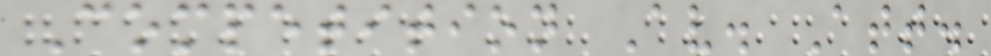Competition Av. Att.
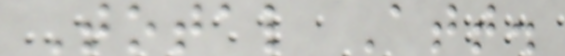Total Att.
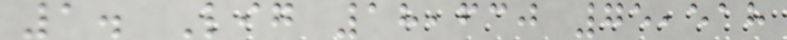1. Lig 18,630 75,518
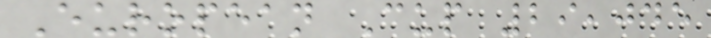European Cup 29,045
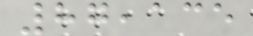87,135
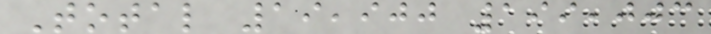Total 19,900 199,003
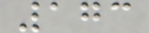173
